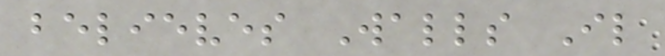believes Walls Il
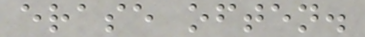erase often.
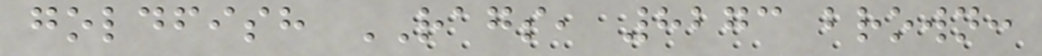goldfish RAGS, 8273 brown:
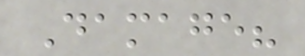Damage?
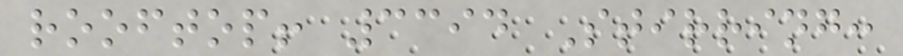rooftop! 3394 Stirring:
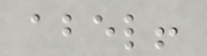abel!
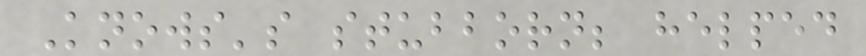Knows's stubborn; helped
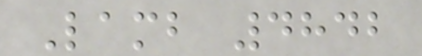Lamb 4842
